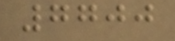7700
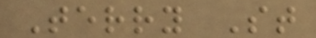Terry St
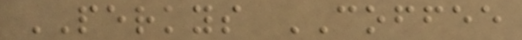PERKYS COFFEE
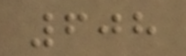608
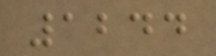1244
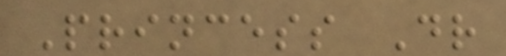Princess Dr
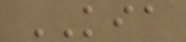KIA
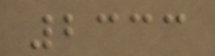2333
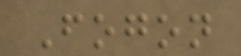Fogon
